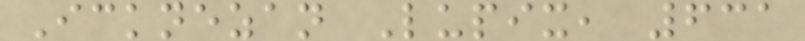Icknezan Lupix, 631
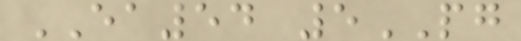EA54 5PG
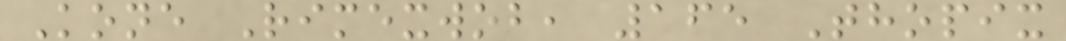Kone Rimexwob, 165 Thopix
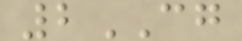2CG
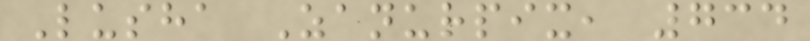Lusha Zanurpix, 734
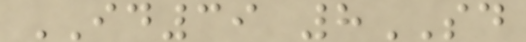ID39 8SD
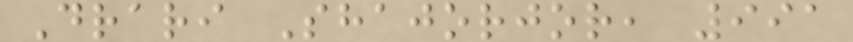Drari Shajorjor, 991
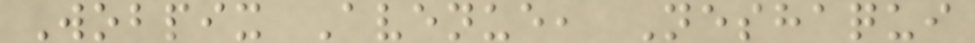Wobpix Avenue, Neshaqui
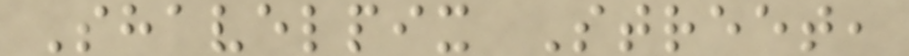Shavelpix Street,
